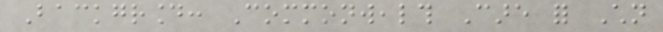Background: Commonwealth Care for Children
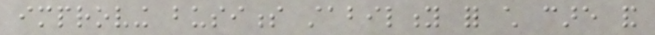improving business stability for child care and
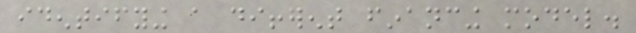identifying a different financing model.
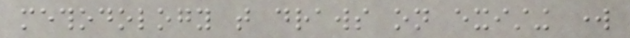methodology that draws on existing work
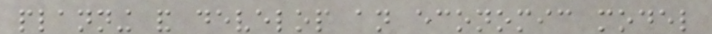planning and develop an economic model
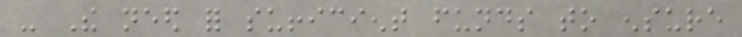- The need for sufficient funds to ensure
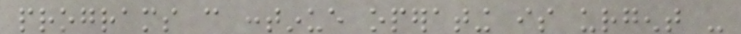programs can continue operating is urgent -
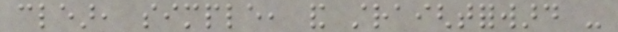clear, simple, and straightforward -
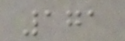171
